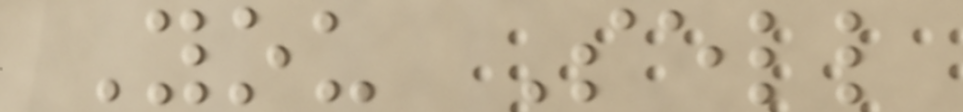You Sell
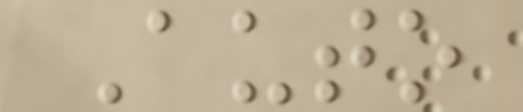Auto
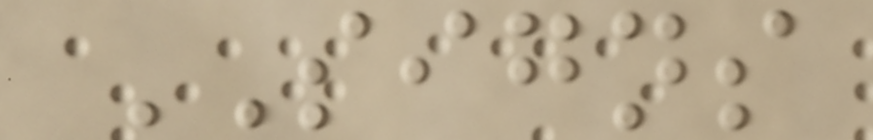SIGNS
